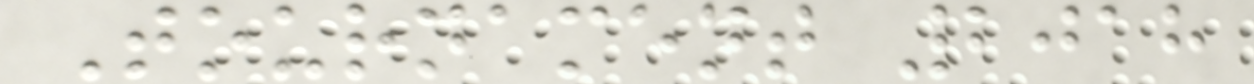Tournament 2018
